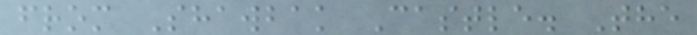from Shawbak Castle. The
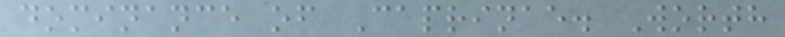dominance of Caprinae. Worth
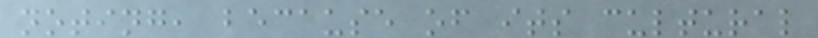noting, because of its cultural
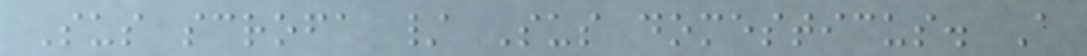Sus scrofa / Sus domesticus. A
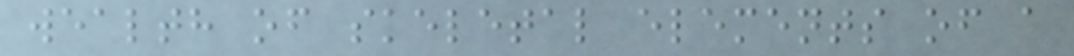wealth of skeletal elements of a
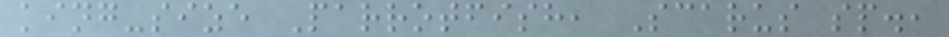king-size Parrotfish, Scarus sp.,
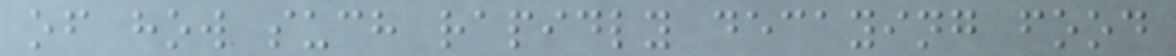of how such rapidly decaying food
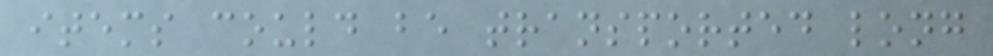items could be transported long
